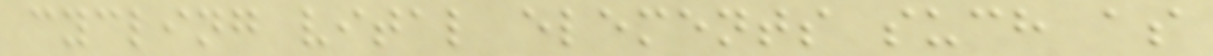cycling vital elements such as
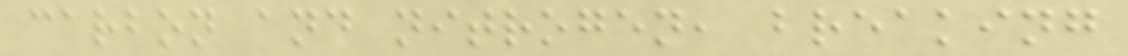carbon and nitrogen, breaking
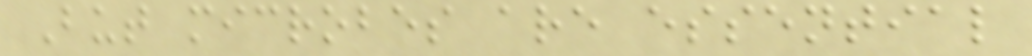But microbes are essential
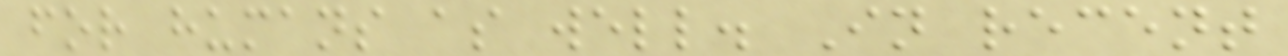for humans as well. In recent
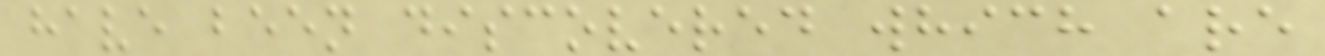have been discovered which are
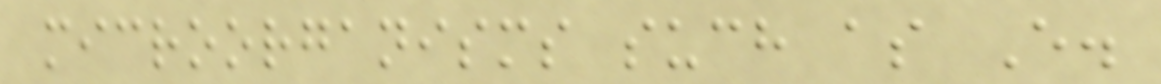microorganisms such as E.
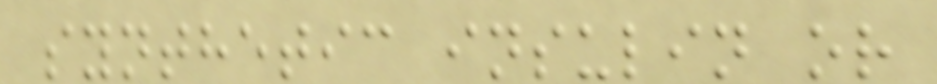synthetic insulin or
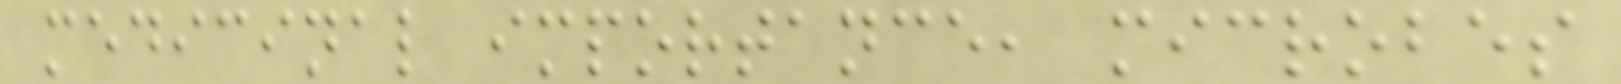medicinal importance, microbes
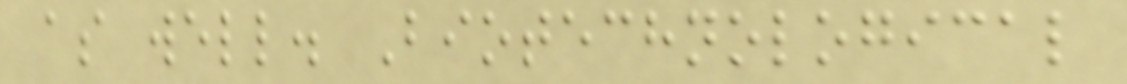as well. Biotechnological
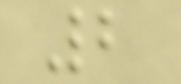2
